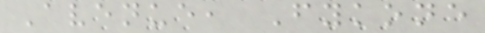Avenue, Fykone
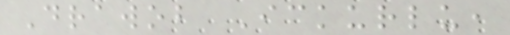Drawob Ickurlu,
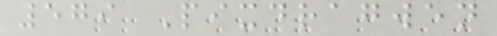579 Pixdragwen
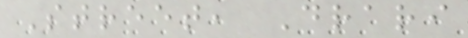Street, Drari
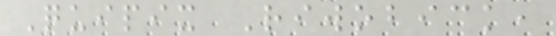Quipix Riwobick,
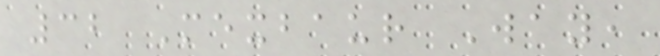32 Mexbaur Way,
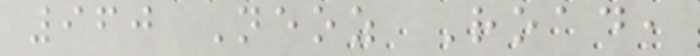960 Neoz Road,
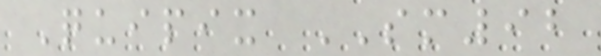Quipix SM92
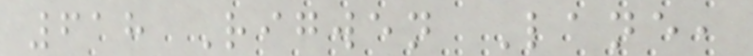618 Rigwen Lane,
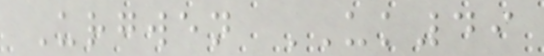Urgwen UK49
